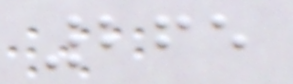265
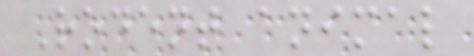Rodent animal
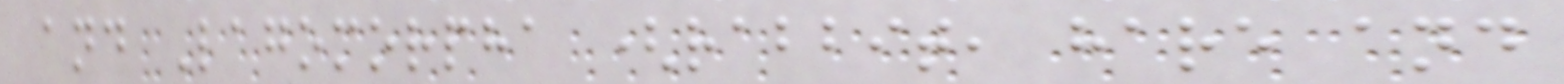and Lagomorpha (rabbit, hare and
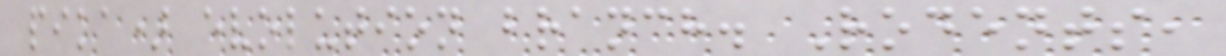pika) evolution branch. Rodents,
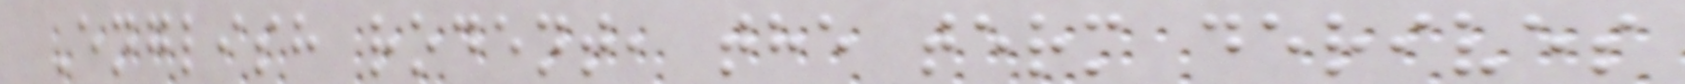English rodent, the term derives
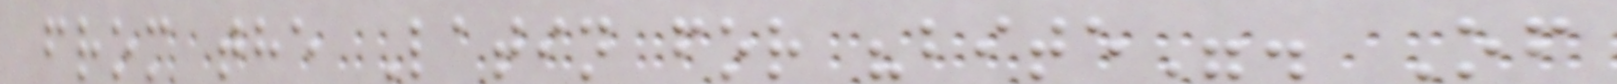from the Latin for "bite". Of
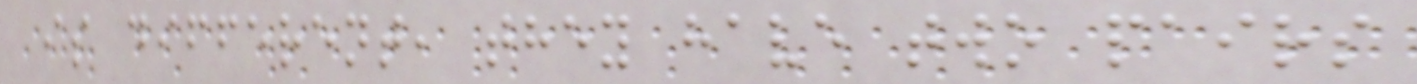is different, they have two pairs
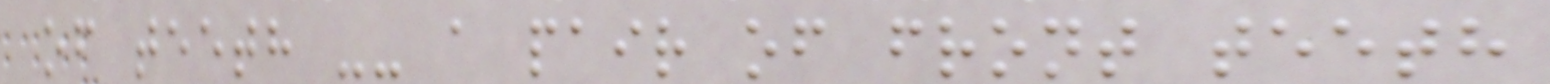of teeth -- a pair of front teeth
